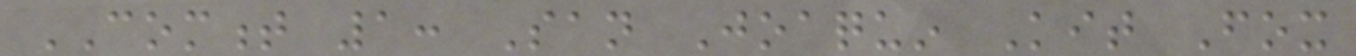COMMENT 1: San Joaquin Kit Fox
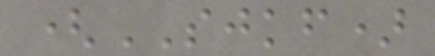(SJKF)
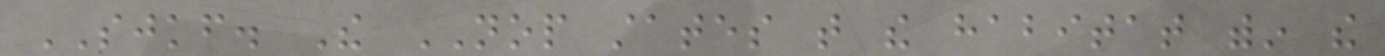SJKF. The NOP states that the habitat within the
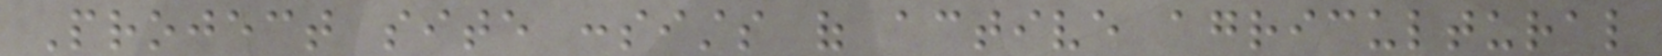Project site consists of active agricultural
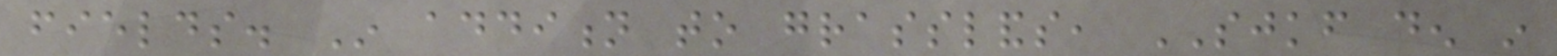fields. In addition to grasslands, SJKF den in
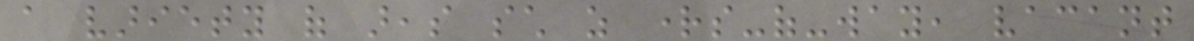a variety of areas such as rights-of-way, vacant
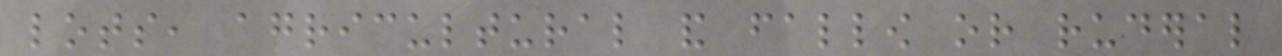lots, agricultural and fallow or ruderal
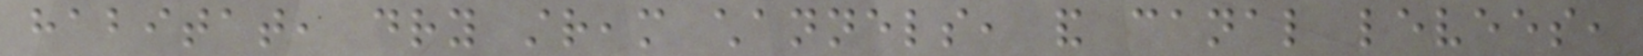habitat, dry stream channels, and canal levees,
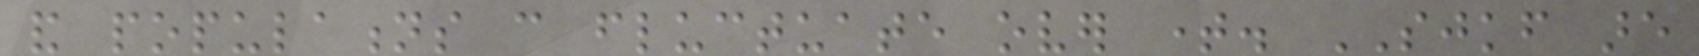and populations can fluctuate over time. SJKF are
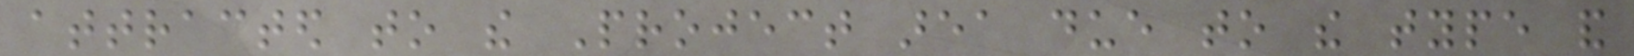attracted to the Project area due to the type and
